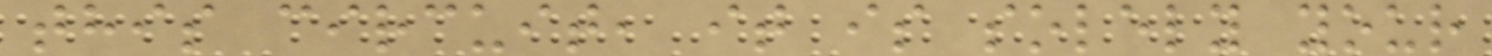this circuit, it is solely your
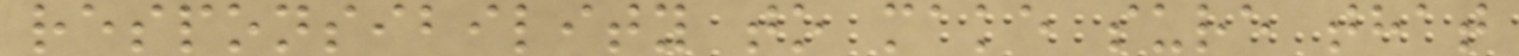responsibility to make sure that
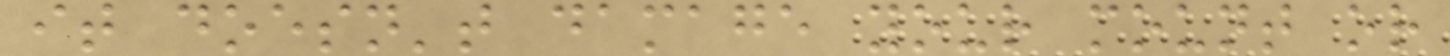it doesn't damage your mount or
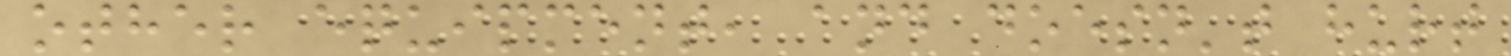other equipment, and doesn't hurt
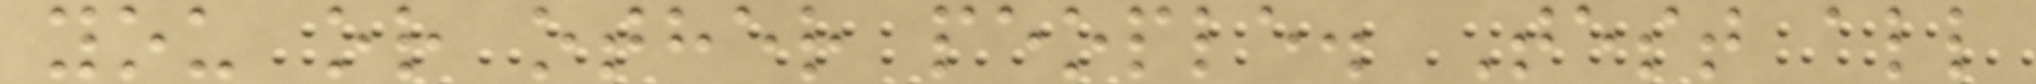you or other people. Test all
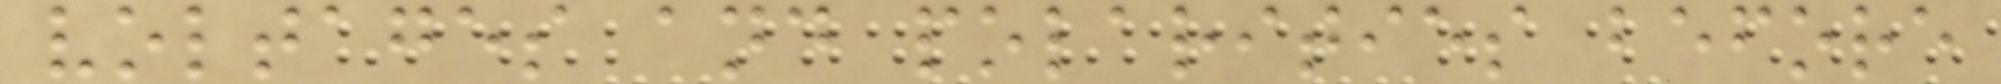voltages and polarities before
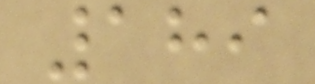189
